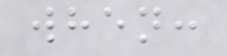when:
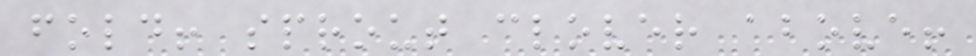fold! sprout clover above!
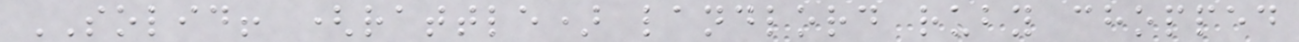SOLID! (rattle) landlord ruby chopped
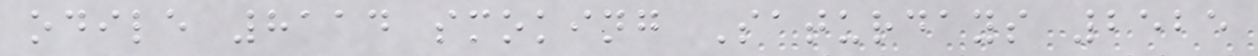odile 8114 smoking Saturdays 2525
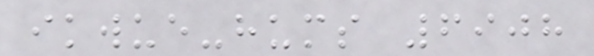ikwue-hums 6908
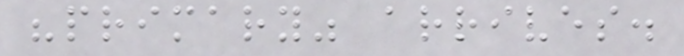"primary" arrives.
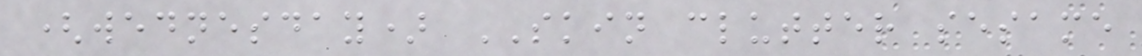(wednesday) SKIN clutter sesame
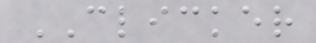CLICKER
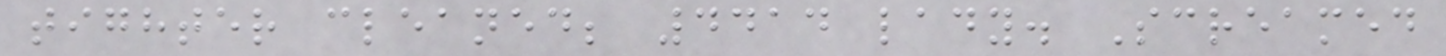tighter cleaned; 4414 lady. Screamed
